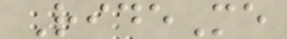RideMe
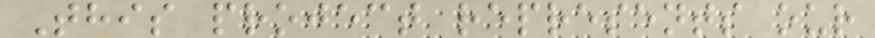This project represents our
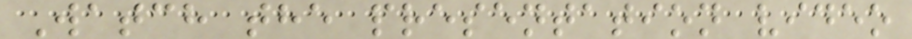Watch the presentation video
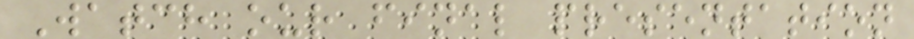Watch our final presentation
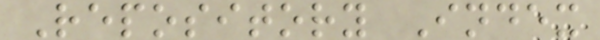Repository Index
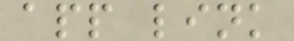app link
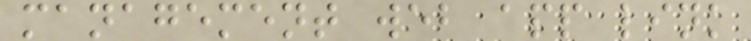management web app link
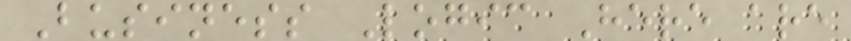Business Logic Here are
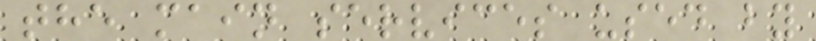the main services used by
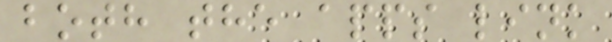both the apps link
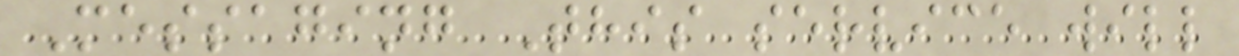Messaging This service will
